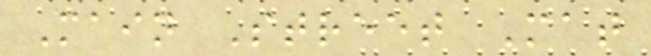Main Street Mat
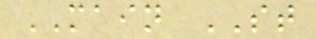MAIN ST
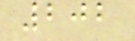202
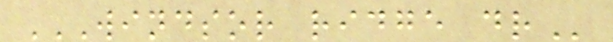WINDSOR RIDGE DR
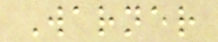Warner
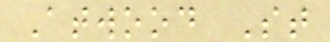Atwood St
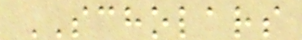SCHOLARS
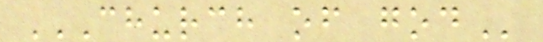CHURCH OF GOD
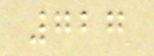727
